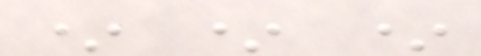* * *
